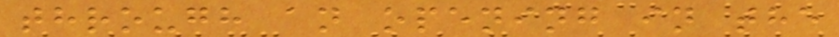through an opening in the
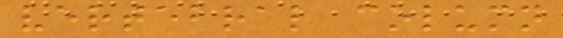vertebral column
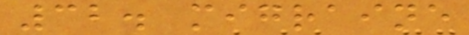32. migraine
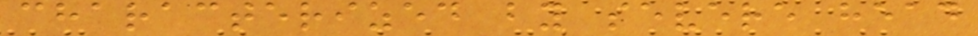characterized by severe head
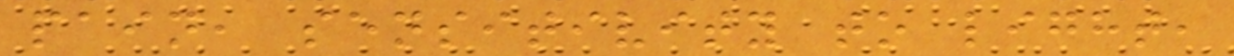pain, sensitivity to light,
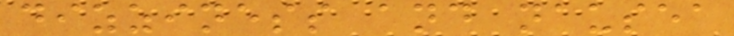dizziness and nausea
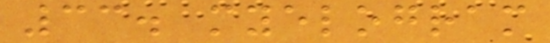33. myelogram
